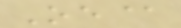Oe@
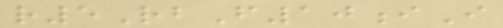r5RbF10iI
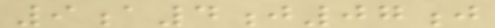9a4j07j
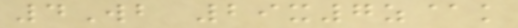4Wb 29x7z@k
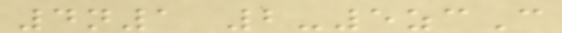4n1 2-5zcC
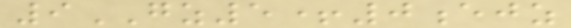9GZ5+0ejz
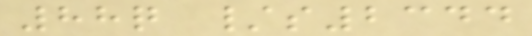88q /s2344
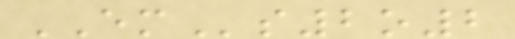EMs2o2
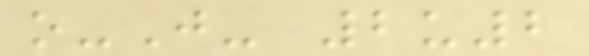o-J- 2u2
